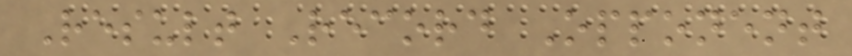Result Record Opponent
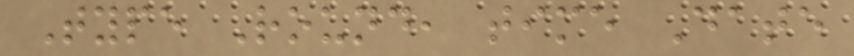Type Round, time Date
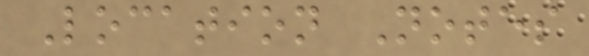Location Notes
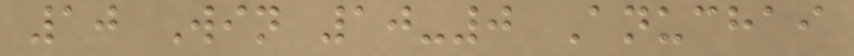10 Win 10-0 Anuchai
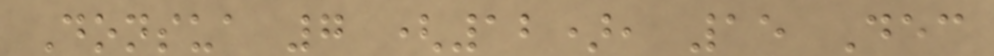Donsua 7 (12), 15 Dec
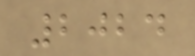2024
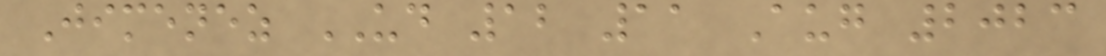Jimenez UD 12 11 Aug 2023
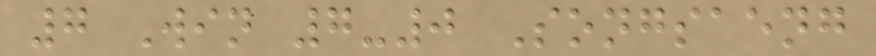7 Win 7-0 Songsaeng
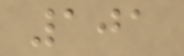101
